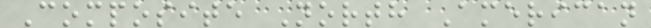Composite North American
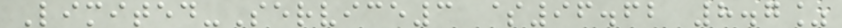Limited-Service3 $96.62 8.7%
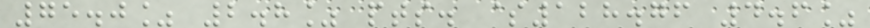75.0% 2.8% pts. $128.76 4.6%
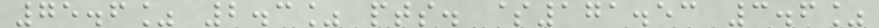75.6% 2.3% pts. $171.53 3.6%
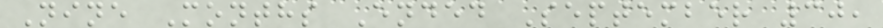Nine Months Ended September 30,
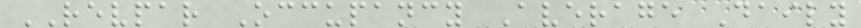REVPAR Occupancy Average Daily
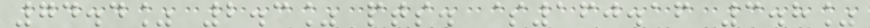74.4% 2.3% pts. $160.16 3.8%
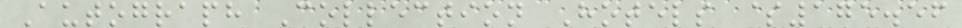Autograph Collection Hotels $175.56
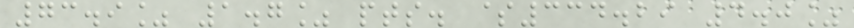73.9% 1.7% pts. $334.29 4.0%
